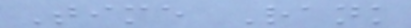Time Rank
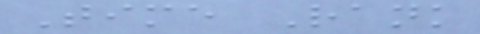Time Rank
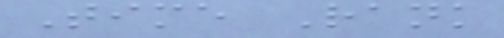Time Rank
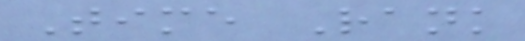Time Rank
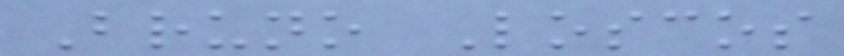Bruno Loscos
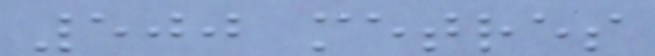500 metres
